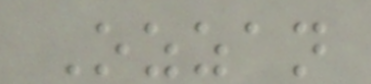Ozzan
